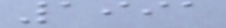1991
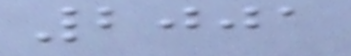2001
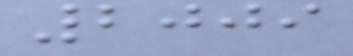2009
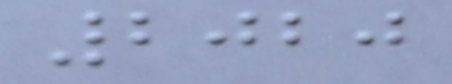2020
